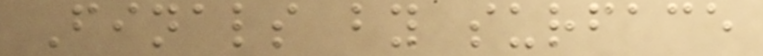Finals by surface
